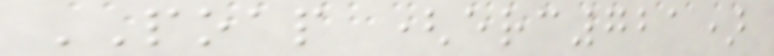POAP (erc721)
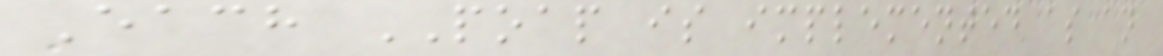Each POAP is implemented as an
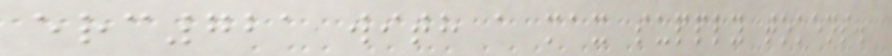erc721 with a max supply tokens.
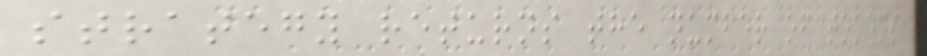strategy returns the number of tokens
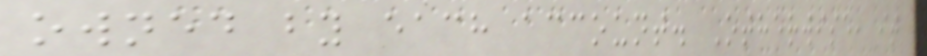owned by each account. Otherwise, it
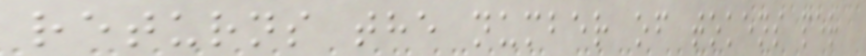returns the number of tokens per
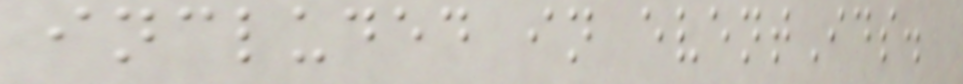included in eventIds.
